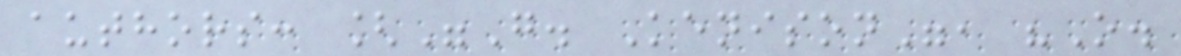authors: ["G. Kenison", "O.
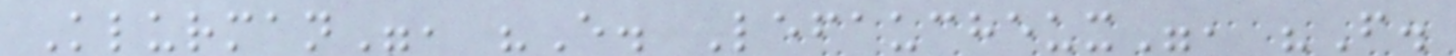Klurman", "E. Lefaucheux", "F.
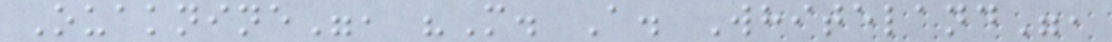Ouaknine", "M. A. Whiteland",
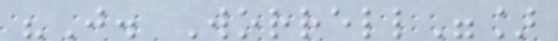"J. Worrell"]
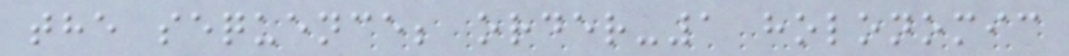the sequence; order-1 holonomic
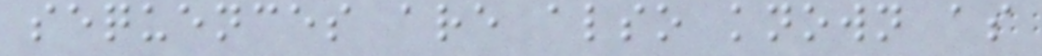sequences are also known as
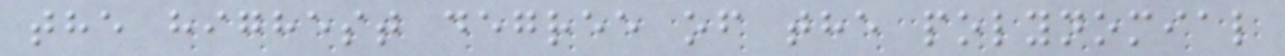the highest degree of the polynomial
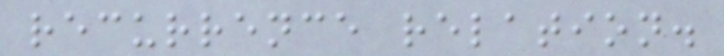recurrence relation.
